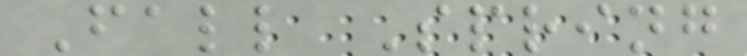Fall Spring
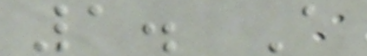1. A
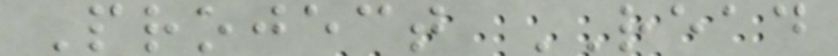Project READ
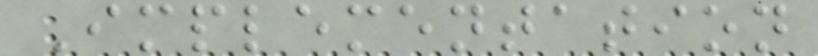Implementation
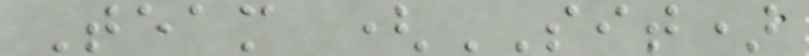Team (SIT)
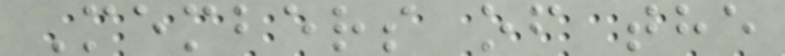Members of the
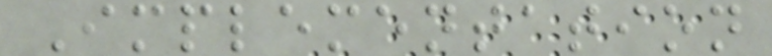Implementation
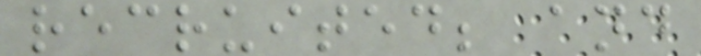recruited; and
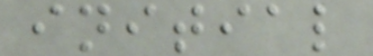initial
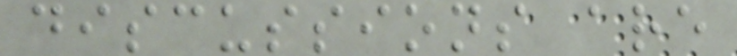discussions are
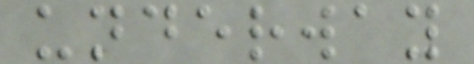underway
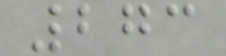273
